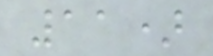11)
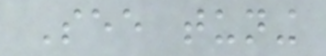See tuning
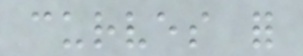curves for
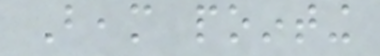Beam pointing
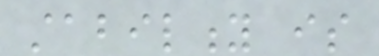stability is
